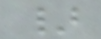}
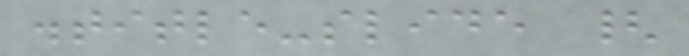.title-slide {
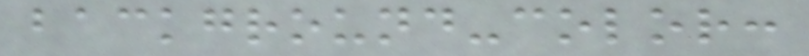background-color:
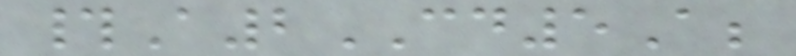#A2CD5A;
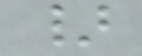}
